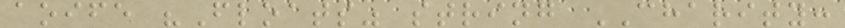aoife "Floats" string CHARITY:
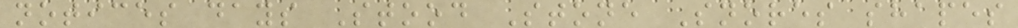notices days Stood Stone Snores shapes
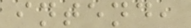intend,
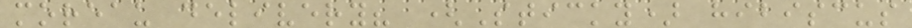moreau delivery? (Sticky) hibiscus
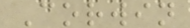Corwin
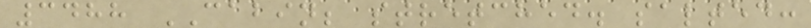3488 CABIN; stretched. salted:
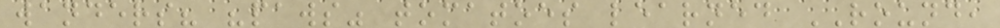wanders? "paws" tomatoes learned ROUND,
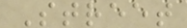Street
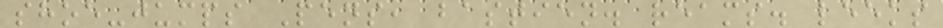shoe-jumps Pens, bastien. reams. leeks
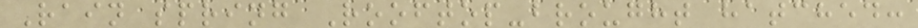Rain spring Rooftop-brought hatched:
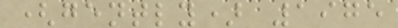(gently) 1975
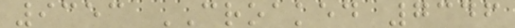9353 CROAKED 7346
